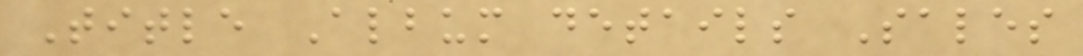Title Album details Sales
